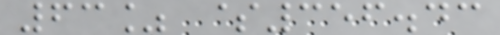63% $356.43
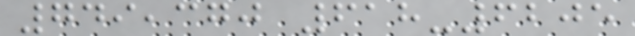749,370 618-6205
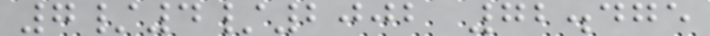7/4/2002 72.475
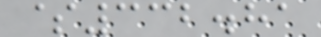$332.81
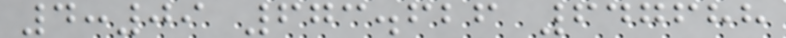4:09 673.626 647688
